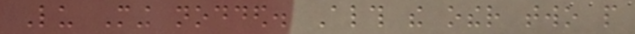Lu Ming nodded. Although the other two people
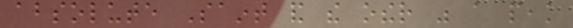absolute Saint and the other was a peak
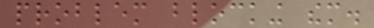problem blocking them.
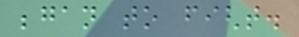began to fight.
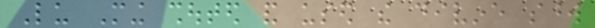Lu Ming shouted and used the divine sword
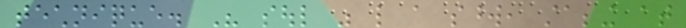technique. His soul was like a sword, stabbing at
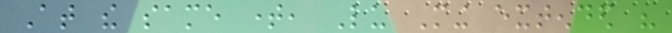At the same time, Lu Ming extended his
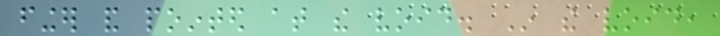finger and pointed at the void. In the void,
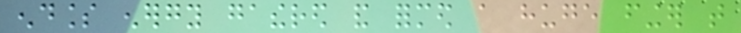endless energy gathered and formed a huge finger that
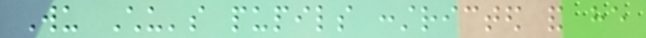Wu Chu's pupils constricted and he
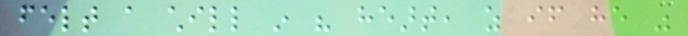felt a chill in his heart, as if he was
